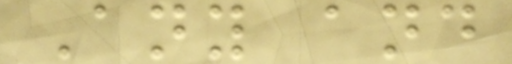Any and
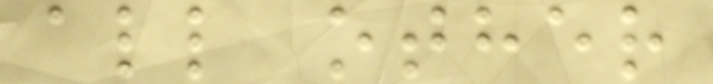all other
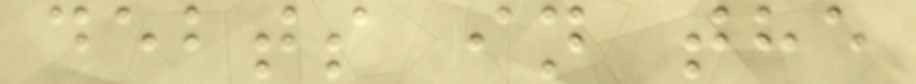debts in the
